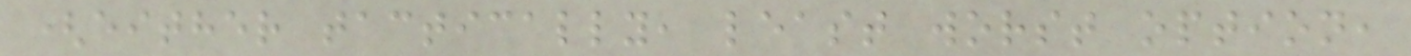(either tactically, least worst option,
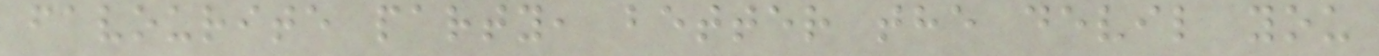favourite party, better the devil you
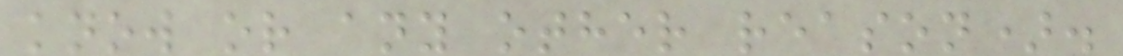know or any other reason).
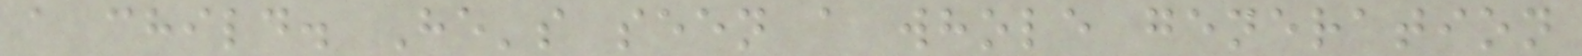a child. He's seen a whole generation
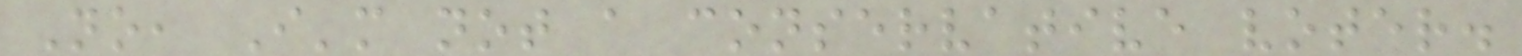No, I'm not a conservative voter.
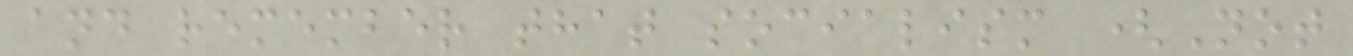and remember that socialism (Not
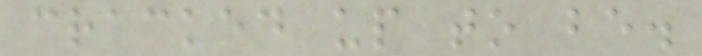cracked up to be.
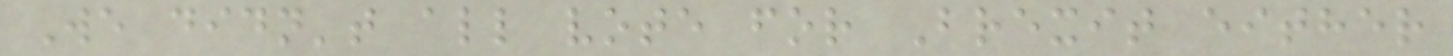We didn't all vote for Brexit either
